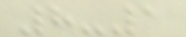8-1
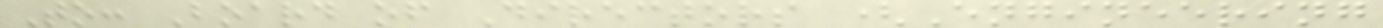To: Board of Directors (Engineering
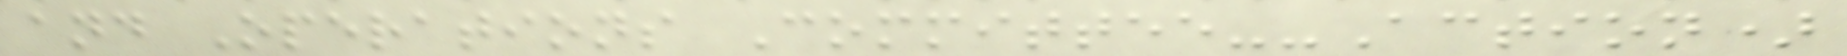and Operations Committee--Action)
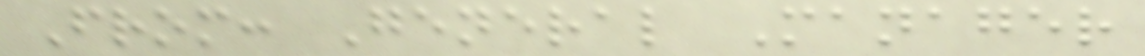From: General Manager
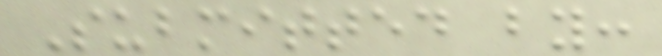Submitted by:
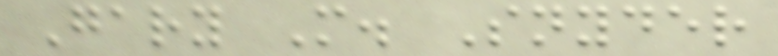Gary M. Snyder
